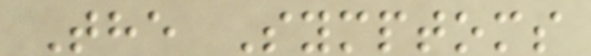The Symptoms
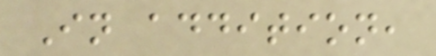In addition,
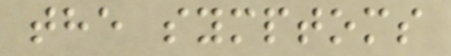the symptoms
